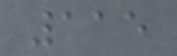115
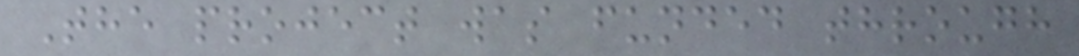The project was funded through
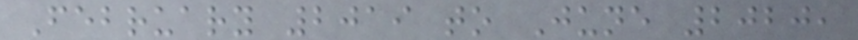February 2019 to June 2020,
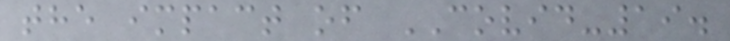the impact of COVID-19.
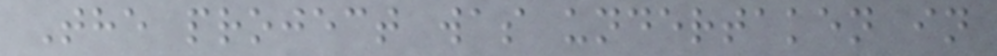The project was undertaken in
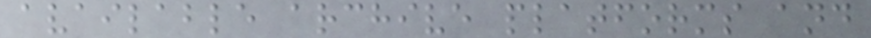available archive platforms and
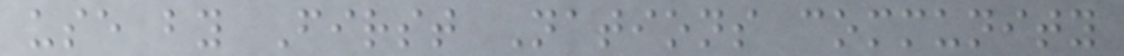use by First Nations community
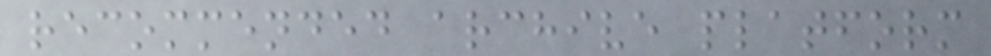recommended archive platform
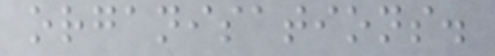organisations.
